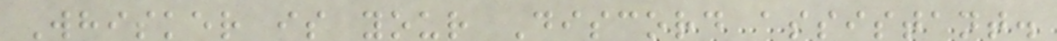Whisker is your Discord assistant.
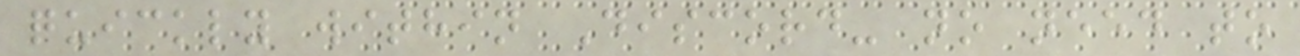quickly within Discord- no need to
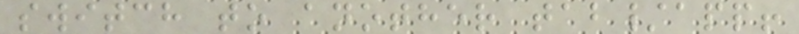switch to another tab/app!
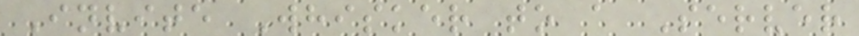Invite Whisker to a Server
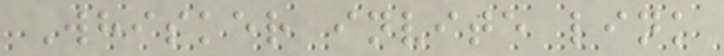Whisker invite link
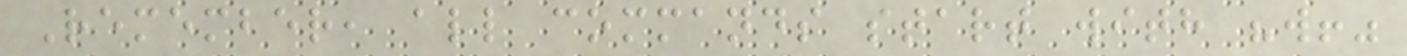Remember, all commands start with "w!"
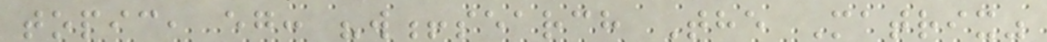topic, eg: "w!search The Matrix"
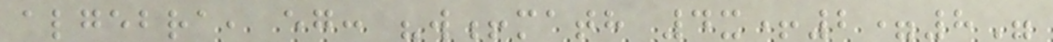algebra, eg: "w!math 4x+2=8"
